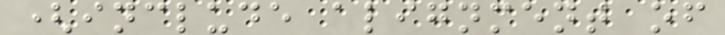(include alignment of
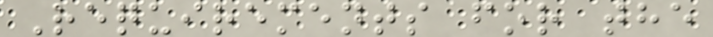Requirements for the
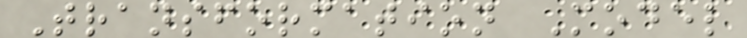Transformation Model
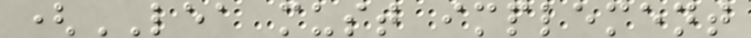(LEA must implement
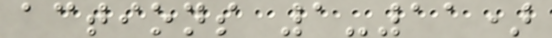actions 1-11)
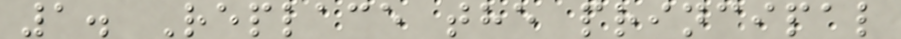1. Replace the principal
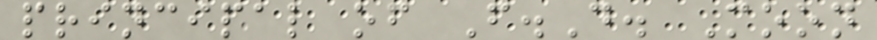principal of F.D. Moon
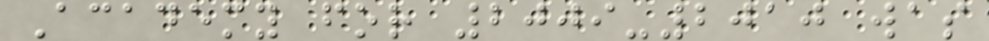Academy for 2009-2010 was
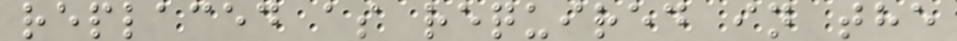replaced as required in the
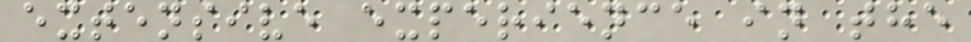extensive experience in the
